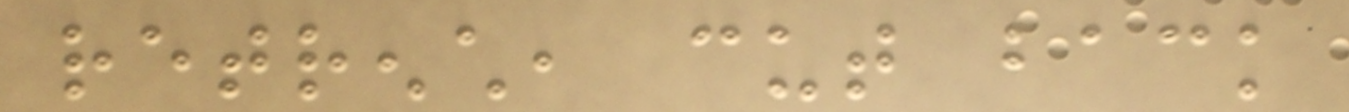retrench, cut back
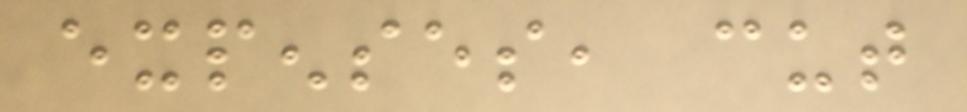expenses, cut
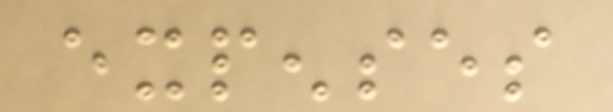expenses
